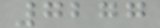7277
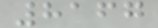8167
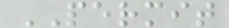PERMIT
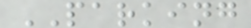PARKING
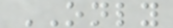ONLY
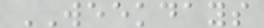WEEKDAYS
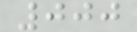000
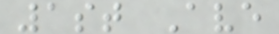1st Ave
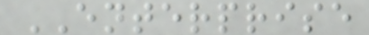ENTERPRISE
